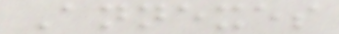Annexes
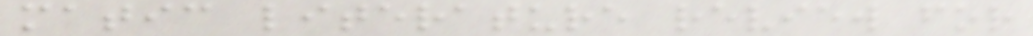matic literature review for
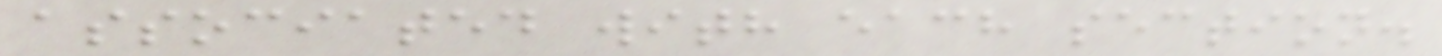associated with each section.
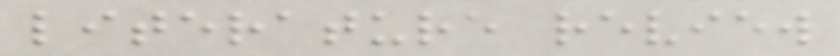literature review
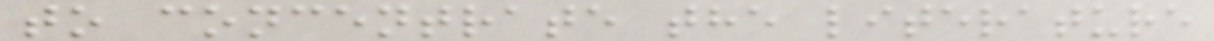to concentrate the literature
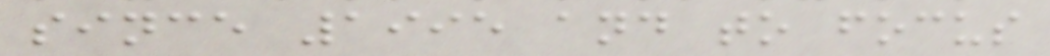since 1995 and to focus
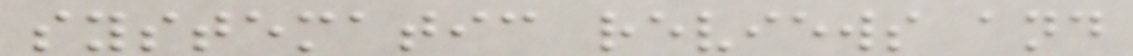systematic reviews and
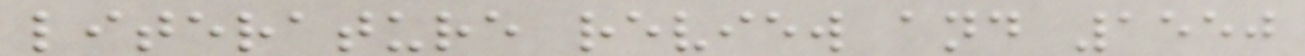literature review and 1550
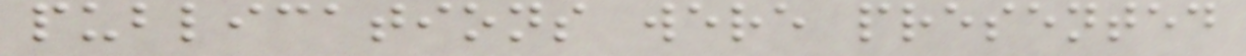publications were presented
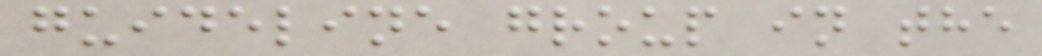guideline group in the
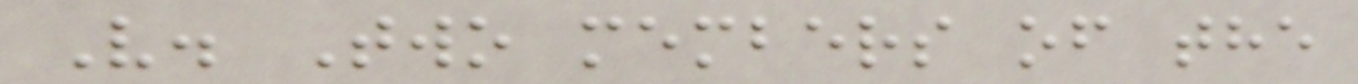V. Two members of the
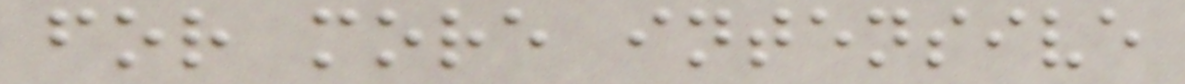for more intensive
